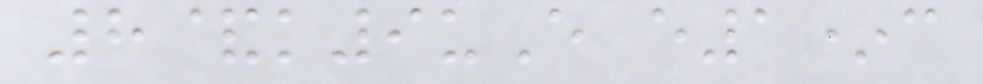8&k9uE e1*c
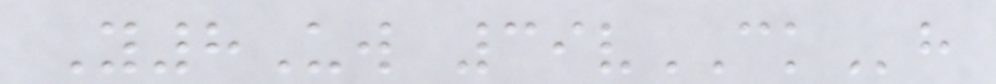Y8Uw 39vCKh
